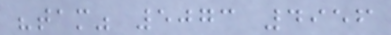"tam" 5073 4956
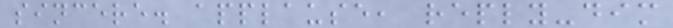sincere. applause, reply-dim
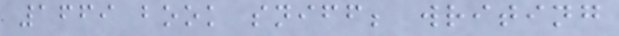1669 book sniff; writing
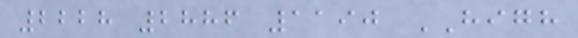2228 2886 1190 HIGH
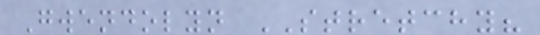Gwendolyn STRETCHY?
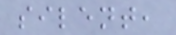silent,
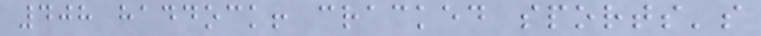408 haddock! cracked sports's
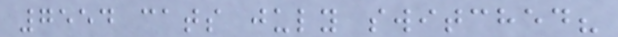7554 cats july switched?
